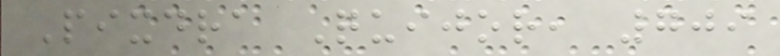Pixdra Quijor, 709
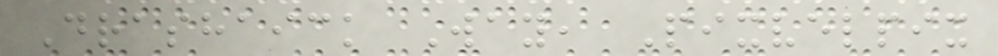Drashaick Way, Pixvelpix
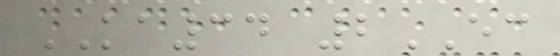KA34 2EC
